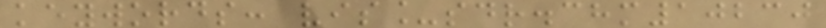keywords: vis_sdr.chm10230
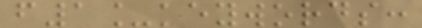f1_keywords:
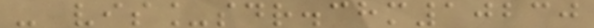- vis_sdr.chm10230
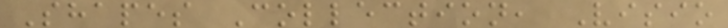Shapes Collection, Visio
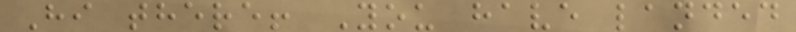Hi there! You have landed
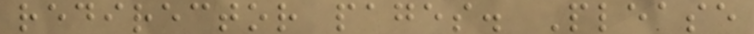redirector pages. Please
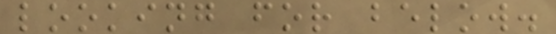looking for below.
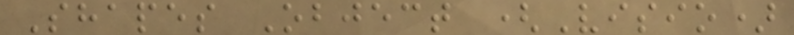Shapes Object (Visio)
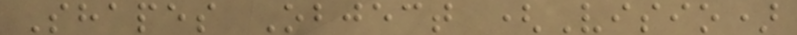Shapes Object (Visio)
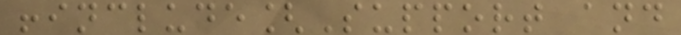!include[Support and
